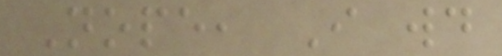Nope, I would
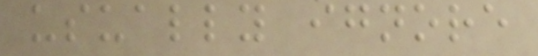usually ignore
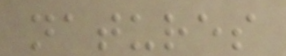natures
